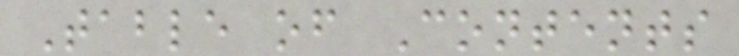Table of Contents
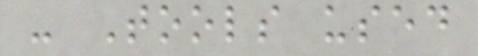- Tools used
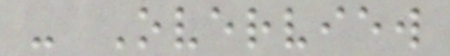- Overview
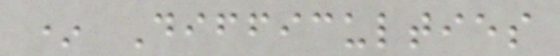* Difficulties
